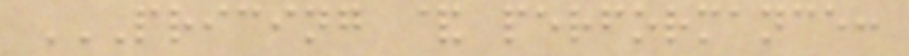PRICING & PERFORMANCE:
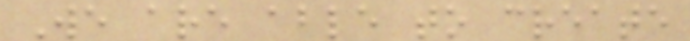We are able to create
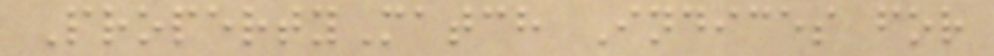PropertyMatch Indices for
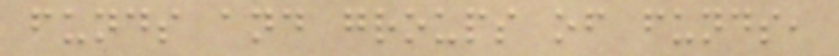funds and groups of funds,
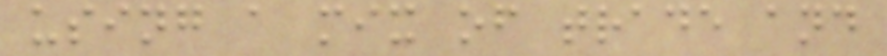using a mix of trade and
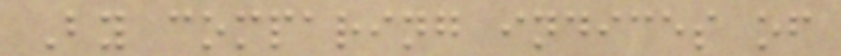By comparing indices of
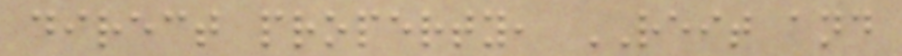direct property, REIT and
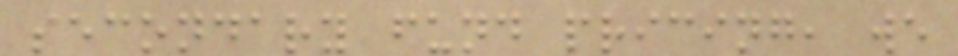secondary fund pricing, we
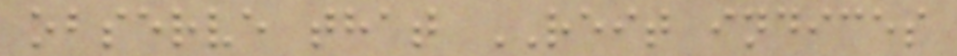observe that REIT indices
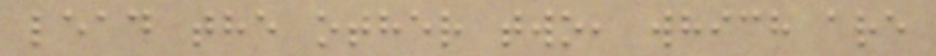lead the other two, which are
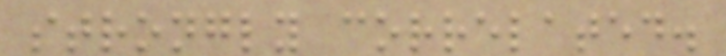strongly correlated.
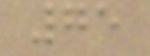75
